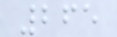265
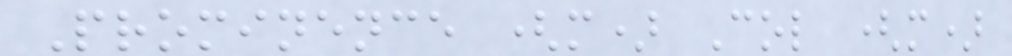Prominence (m) Col (m)
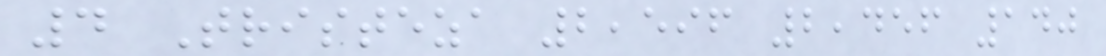4 Tristeza 2,596 2,456 140
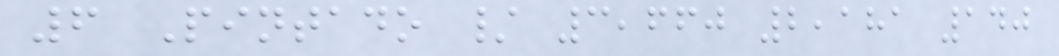6 Pintado / 3,660 2,181 140
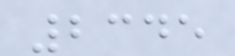2345
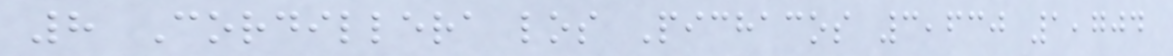8 Cordillera los Pichacos 3,630 1,704
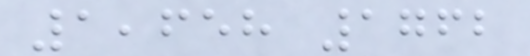1,658 1762
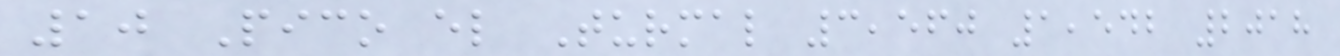10 Pico el Turmal 3,560 1,542 2018
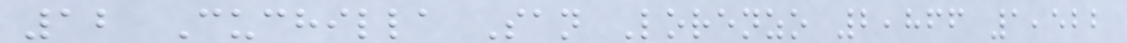12 Cuchilla San Lorenzo 2,866 1,522
